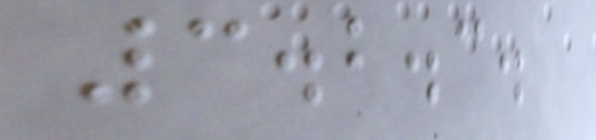3.2.3.
